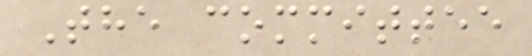The committee
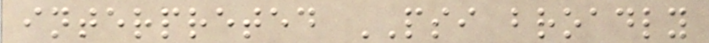interpreted PSI broadly
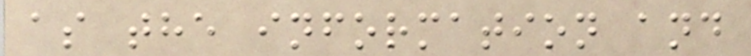as the information and
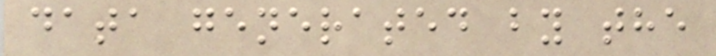data generated by the
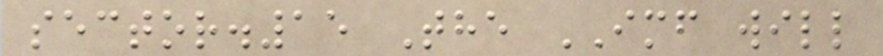sector.15 The IMF will
